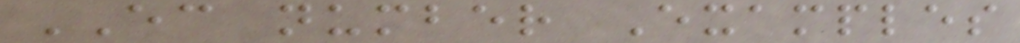EC number Examples
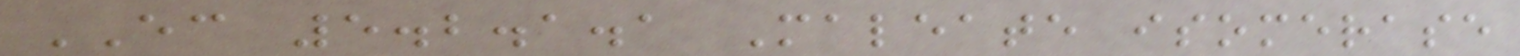EC 5.2.1.1 Maleate isomerase
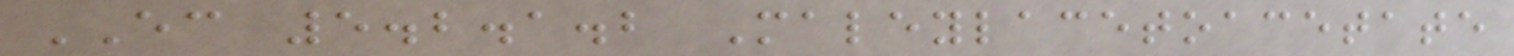EC 5.2.1.2 Maleylacetoacetate
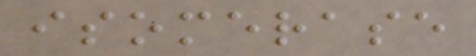isomerase
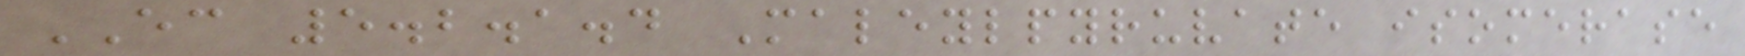EC 5.2.1.4 Maleylpyruvate isomerase
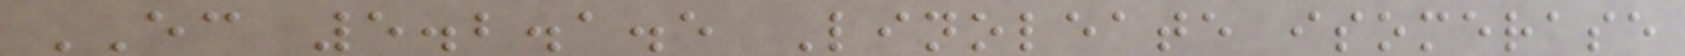EC 5.2.1.5 Linoleate isomerase
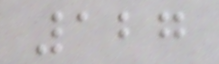127
